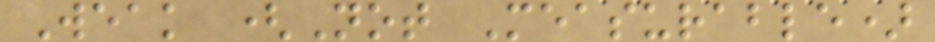Weak (Not Measurable)
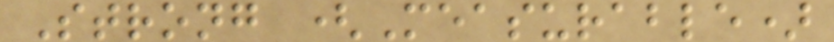Strong (Measurable)
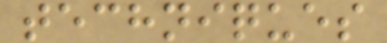techniques
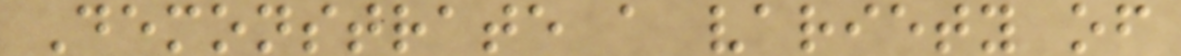Demonstrate a variety of
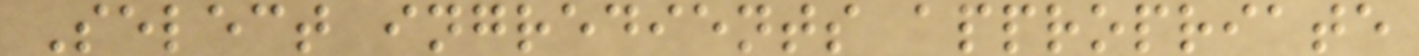Select ingredients appropriate
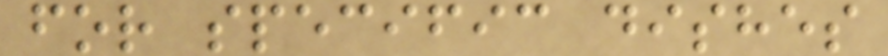for specific dishes
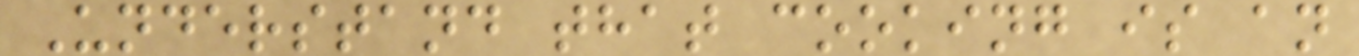Understand that cooking is an
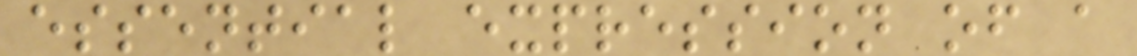essential expression of a
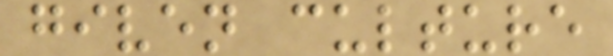given culture
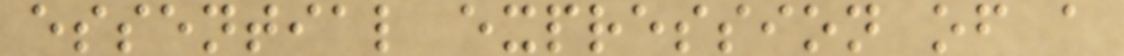essential expression of a
